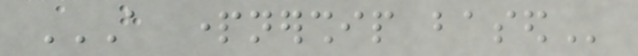A PARTNERSHIP BASED
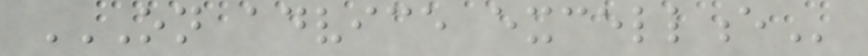ON ADVICE EXCELLENCE
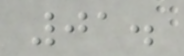01.
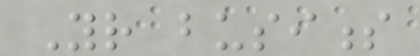Your business
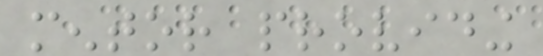mentor providing
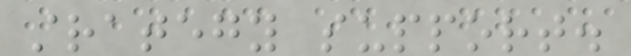strategy support.
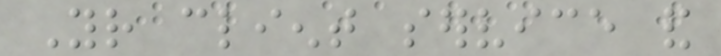Your client service and
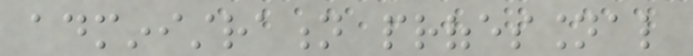administration professional
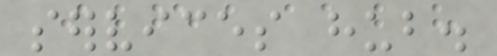services hub.
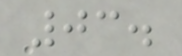03.
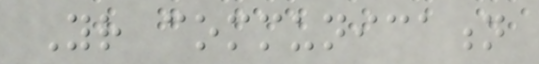Your communication
